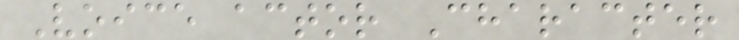Voice actor Character
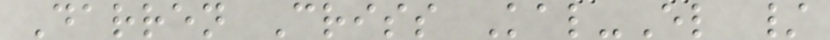Darren Criss Kal-El /
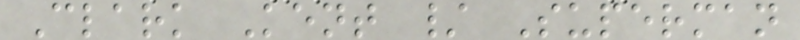Clark Kent / Superman
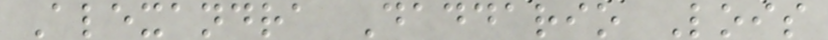Alexandra Daddario Lois
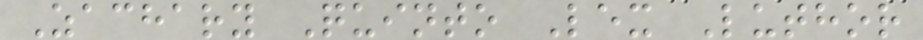Zachary Quinto Lex Luthor
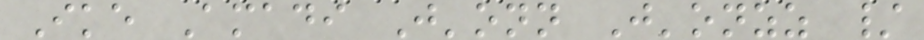Ike Amadi J'onn J'onzz /
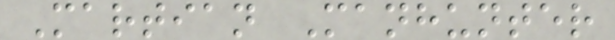Martian Manhunter
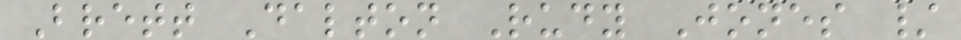Brett Dalton Rudy Jones /
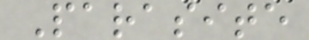Parasite
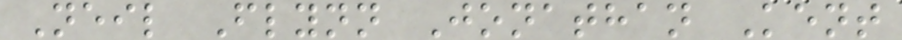Neil Flynn Jonathan Kent
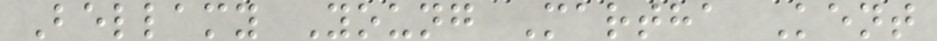Bellamy Young Martha Kent
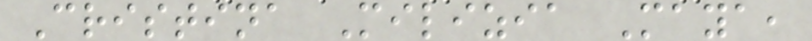Cristina Milizia Maya,
